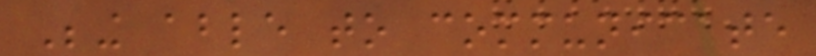Being able to communicate
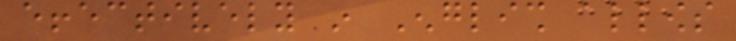effectively in English allows
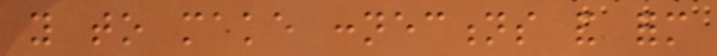you to make connections and form
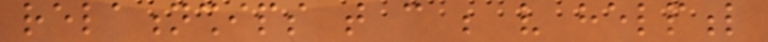relationships that can be very helpful
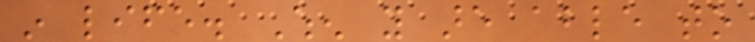in life. When you are able to
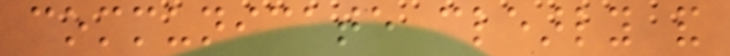communicate clearly and
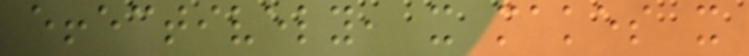effectively, it makes it
